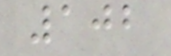102
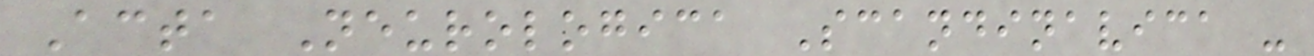Acta Neurologica Scandinavica -
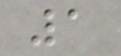1
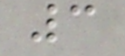3
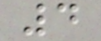4
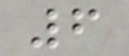6
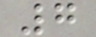7
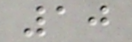10
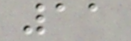11
